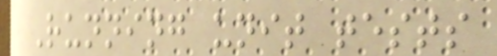Running unit tests
